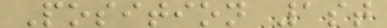Position 1st
